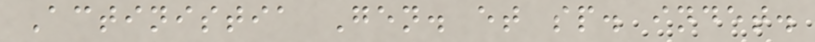Actinistia Gen. et sp. indet.
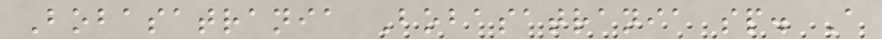Bobasatrania Bobasatrania sp. A
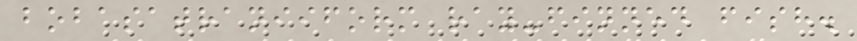bobasatraniiform ray-finned fish.
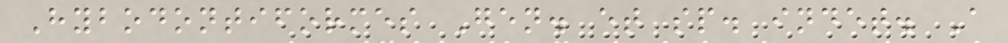Hybodontiformes Gen. et sp. indet. A
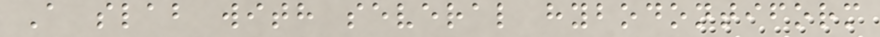A slab with several hybodontiform
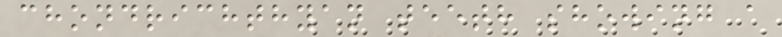chondrichthyan teeth showing a
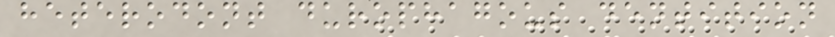heterodont durophagous dentition
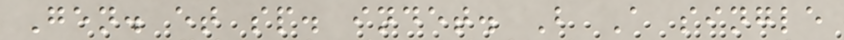Gen. et sp. indet. B A single
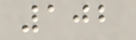102
